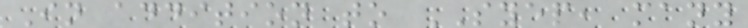In addition to SYEP, many
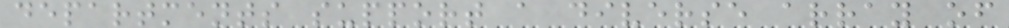departments support a diverse array of
